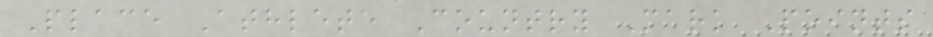Place Athlete Country Mark Points
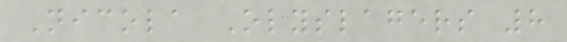Nicola Olyslagers 8
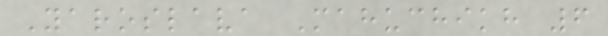Yaroslava Mahuchikh 6
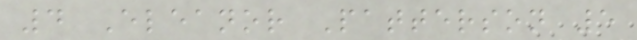4 Eleanor Patterson 5
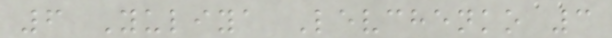6 Yuliya Levchenko 3
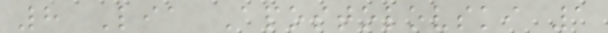8 Lia Apostolovski 1
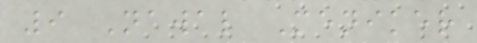9 Nawal Meniker
